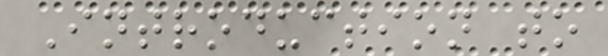Introduction to
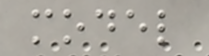model
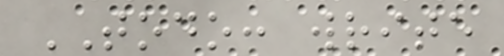TODO: write
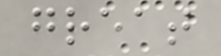great
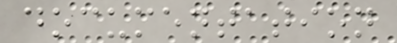documentation
